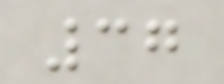37
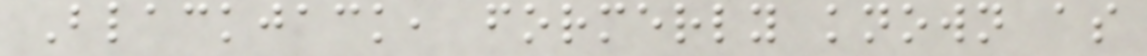Blackjack, formerly known as
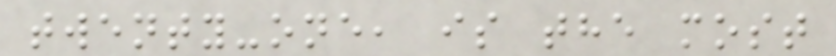twenty-one, is the most
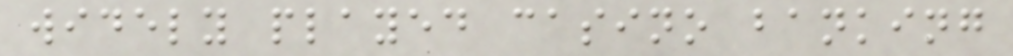widely played casino banking
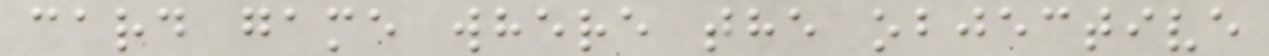card game where the objective
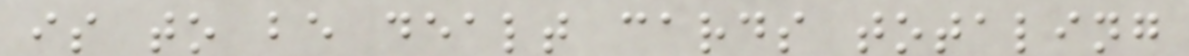is to be dealt cards totaling
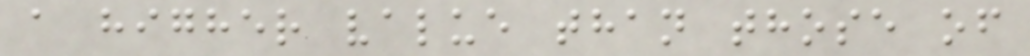a higher value than those of
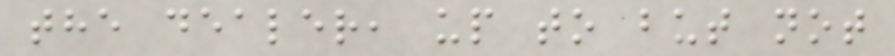the dealer, up to but not
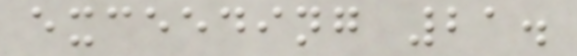exceeding 21.
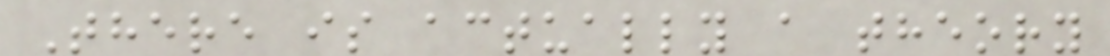There is actually a theory
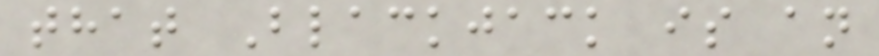that Blackjack is an
